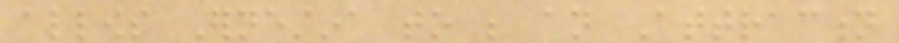allows Ernestina to be an Attraction
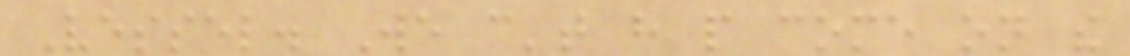Vessel. We can't have people come on the
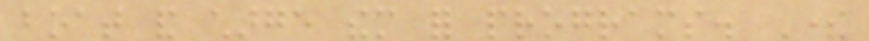boat and charge them for programs. There
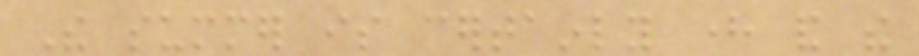The summer is certainly here and the
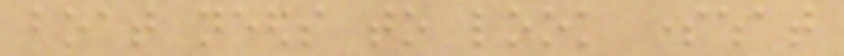boat needs to look somewhat
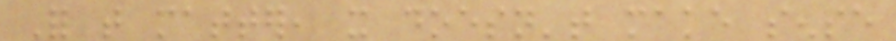For that matter, it doesn't make sense
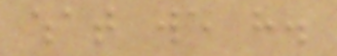what we have.
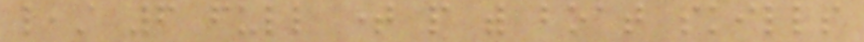least 6 full time people with boat skills
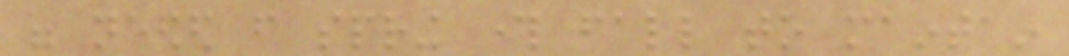were needed from spring through fall to maintain
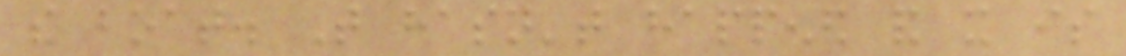the boat. That hasn't happened and it is
